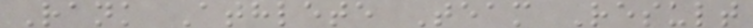Rank Athlete Team Result
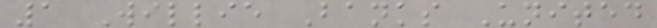1 Willie Banks United
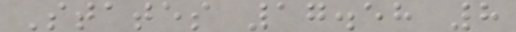States 17.58 8
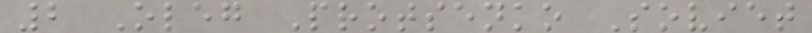2 Oleg Protsenko Soviet
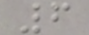6
